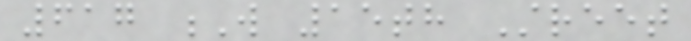617 W 15th Street
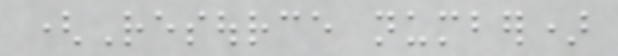(Resource number)
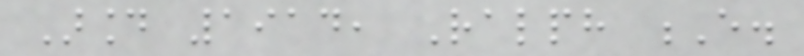Around 1914, Ralph E.
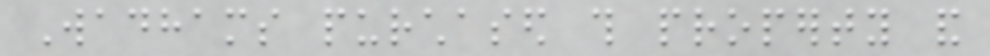Wadhams purchased this property and
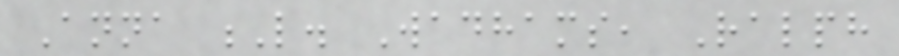Anna L. Wadhams, Ralph
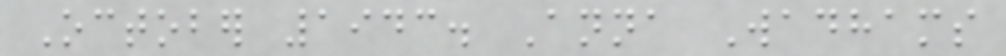October 1943. Anna Wadhams
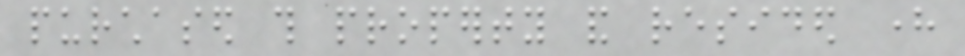purchased this property and resided here
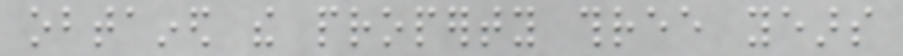obtained the property three years
